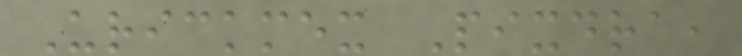Urickmex Pixdra,
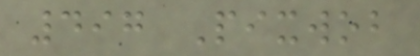497 Pixwob
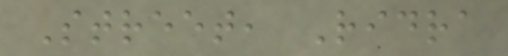Street, Ridra
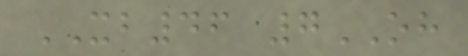XB46 7OH
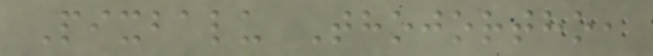Pixbalu Thojortho,
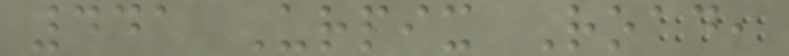441 Urpix Road,
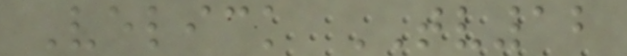Velick TV12
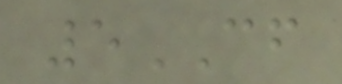5CF
